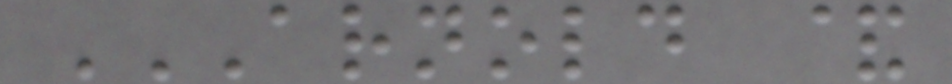ARNOLD &
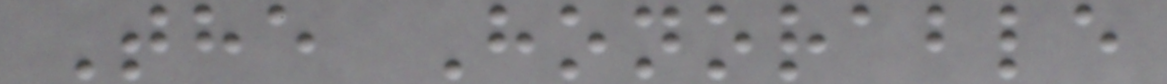The Honorable
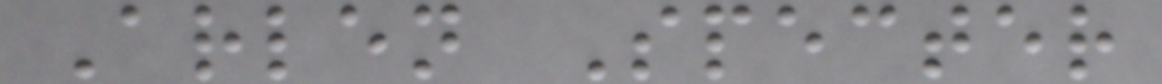Arlen Specter
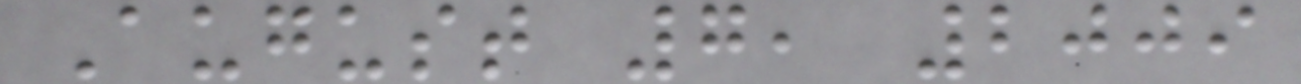August 7, 2009
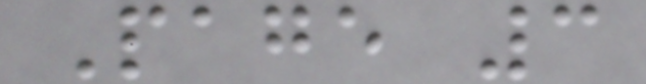Page 3
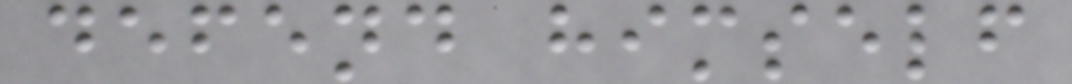defend himself
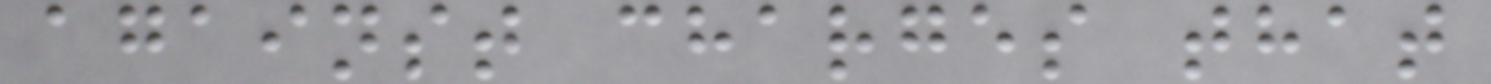against charges that
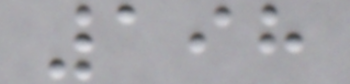198
